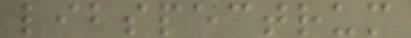libspectrum
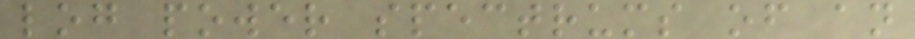log power spectrums of an
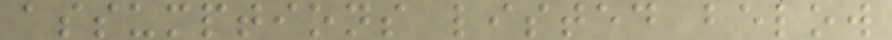assumptions listed below
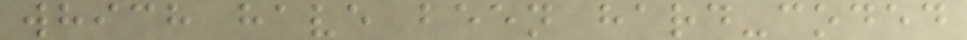which have been hard-coded
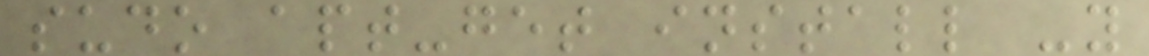sudo apt-get install -y
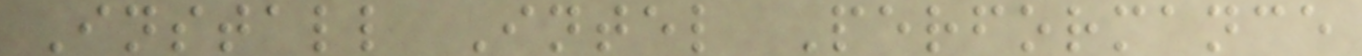Install Intel Performance
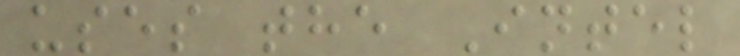uses the Intel
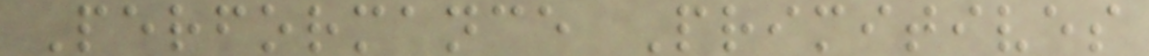Performance Primitives
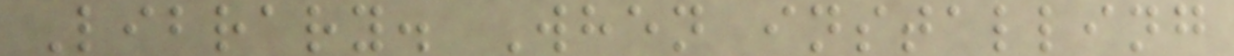Library. When installing
